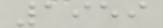1959
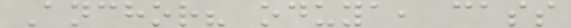Anchor? oduya, cass
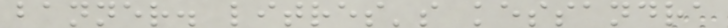banner. litres's kessandra
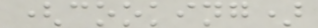(cooking)
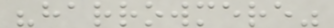"harrowmere"
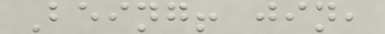Being! jin,
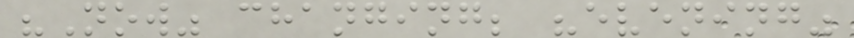"Now" changing; "evening"
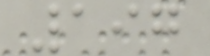197
